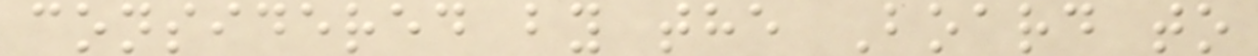considered by the Board to
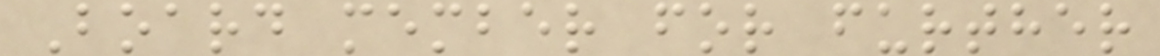Board member for further
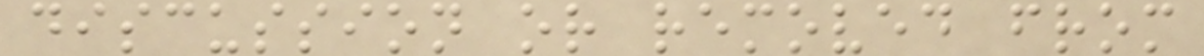discussion or removed from
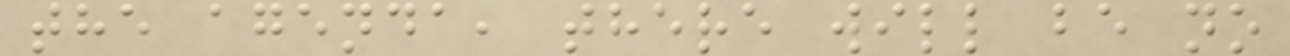the agenda, there will be no
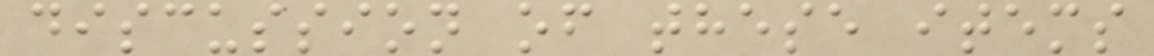discussion of these items
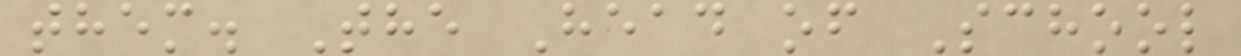them. The Head of School
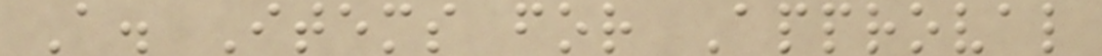A. Items for Approval
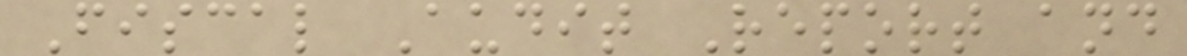Fiscal Audit Report and
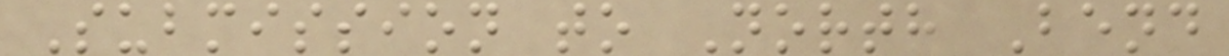Submission to North Bend
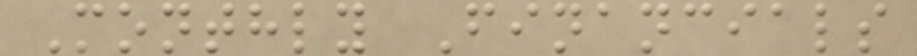Monthly Financials
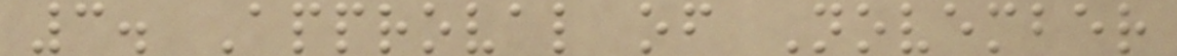3. Approval of November
